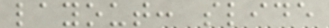layout: slide
